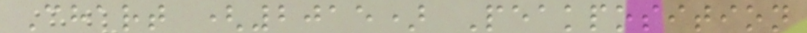Chart (2015) Peakposition
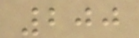200
